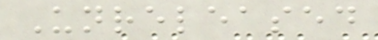Unreleased
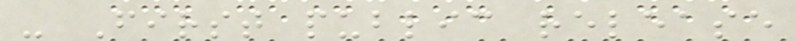- First public release
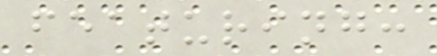featuring:
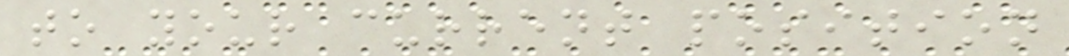to your current position
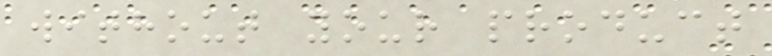without your product
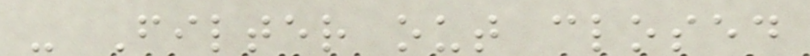- Filter out closed
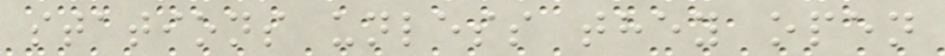stations unless they open
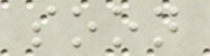soon
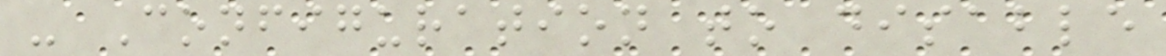- Configuration to disable
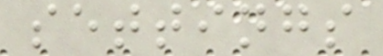settings
